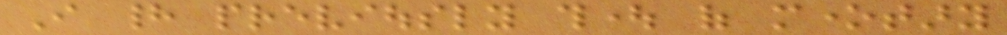I had previously thought of monetary
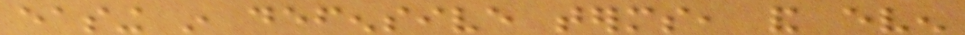easing in defensive terms, and even
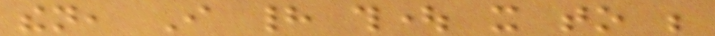then, I had thought it to be
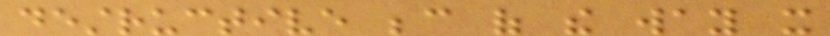destructive because of the way it
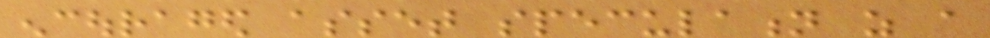encouraged asset speculation as a
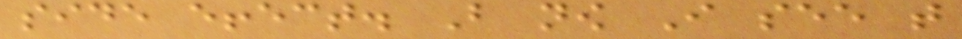side effect. But now I see that
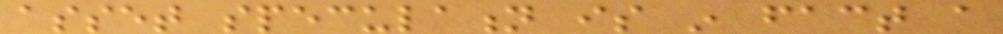asset speculation is in fact a
